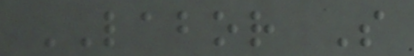LABOR S
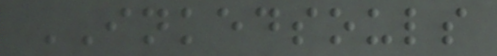INKEDSOULS
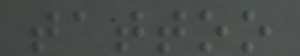tattoo
